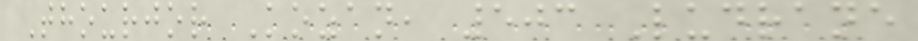Thourjor Kozan, 503 Ludrane
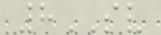8SV
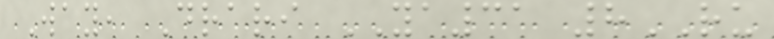Way, Drari YA31 8RU
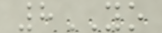8YO
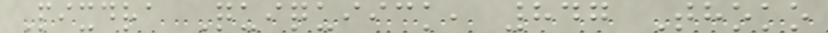Pixdra Quiquiick, 847 Thoko
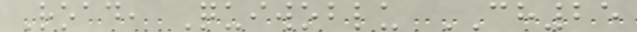Road, Quiwoblu CH25
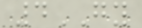4GY
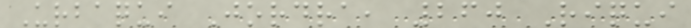Urbaqui Jordra, 260 Riqui
